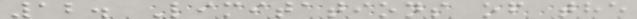12. Limitations of the
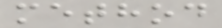method
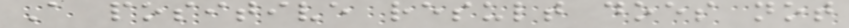A positive result does not
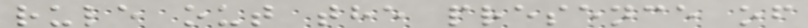rule out the presence of
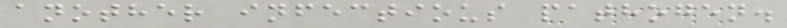another infectious pathogen.
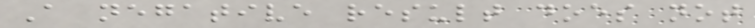A negative result does not
